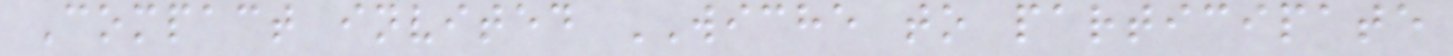Compact invited WICHE to participate
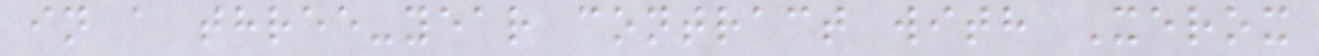in a three-year contract with Xerox
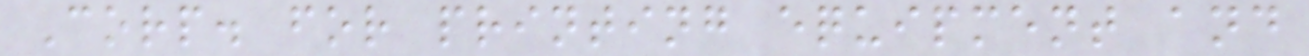Corp. for printing equipment and
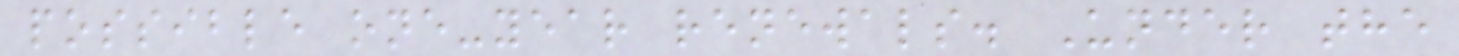possible one-year renewals. Under the
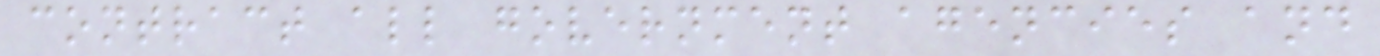contract all government agencies and
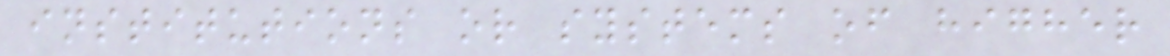institutions or systems of higher
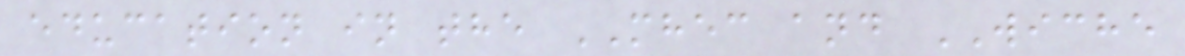education in the MHEC and WICHE
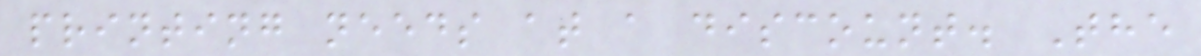printing needs at a discount. The
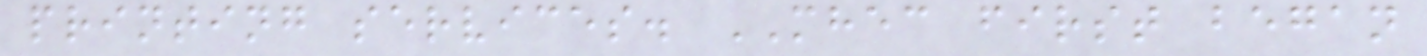printing services. MHEC first began
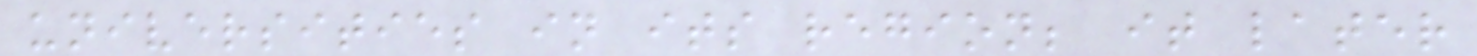universities in its region; it later
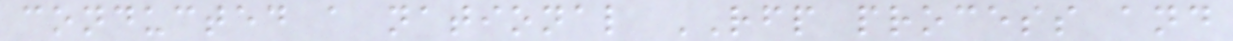conducted a national RFP process and
